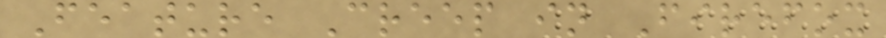Feature Creep in Firefox
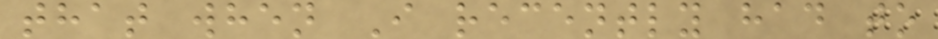that when I recently had to
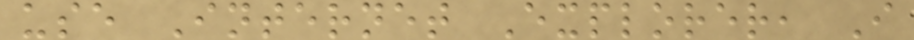use Internet Explorer, I
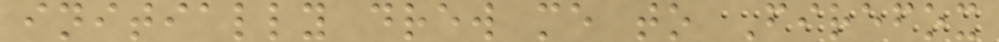initially drew me to Firefox
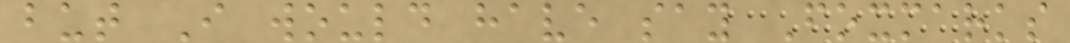but I would have say Foxmarks
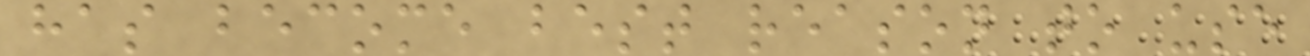has become best reason to use
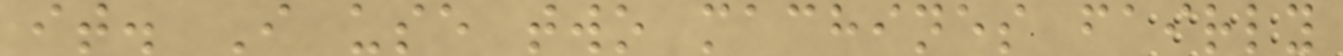it. I use two machines fairly
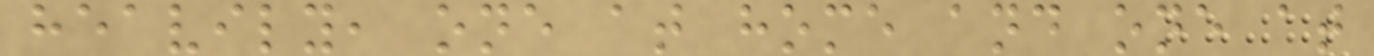heavily, one at home and one at
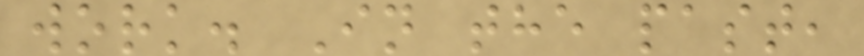work. In the past,
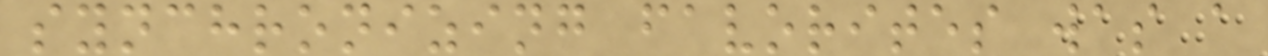synchronizing favorites was a
